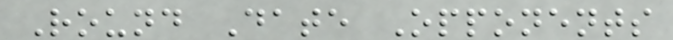Round Date Opponents
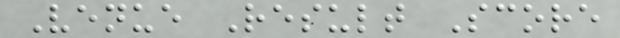Venue Result Score
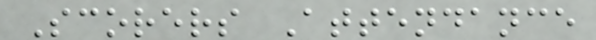Scorers Attendance
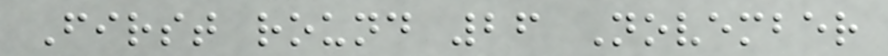First round 26 November
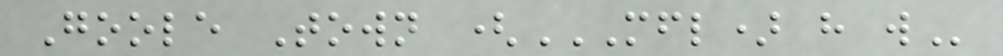Goole Town (MFL) H W
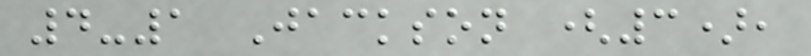4-1 Jackson (3),
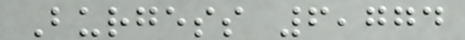Burgess 6,774
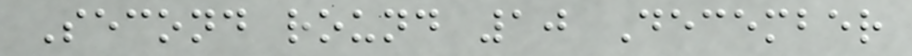Second round 10 December
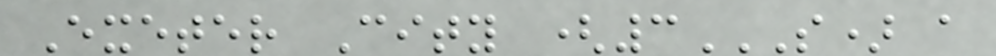Exeter City (3S) A
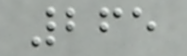265
